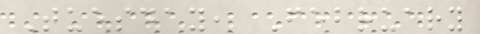Tuesday, February
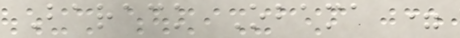Barack Obama =
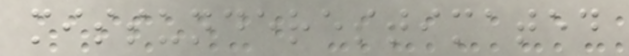missunderestimated
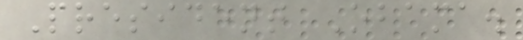President Obama.
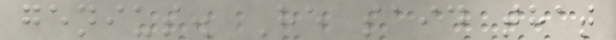genius. He said that
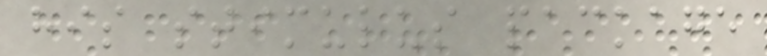his stimulus package
